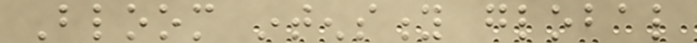Bloom intensity global
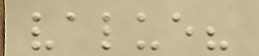value?
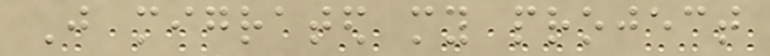Just migrated my project
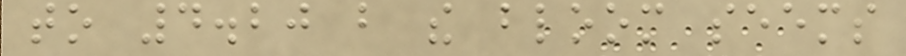to 4.20 but the bloom seems
